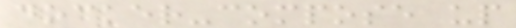docker-compose up
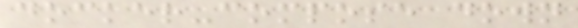docker-compose down
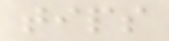tips
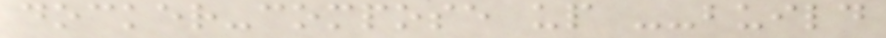docker-compose up --build
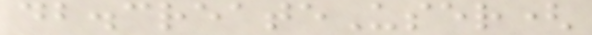db.createUser(
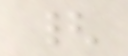{
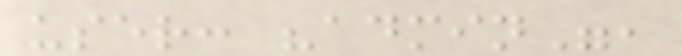user: "admin",
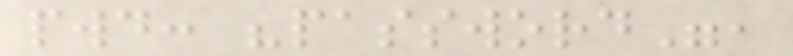pwd: "password",
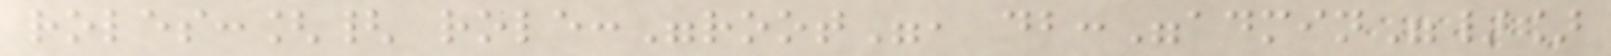roles:[{ role:"root", db:"admin"}]
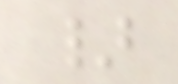}
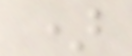)
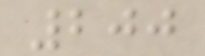200
